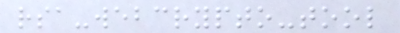rsa-webcrypto-tool
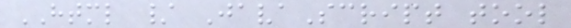HTML / JavaScript tool
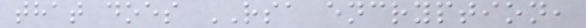that does RSA encryption,
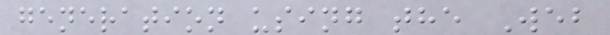generation using the Web
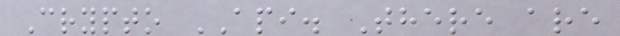Crypto API. There are
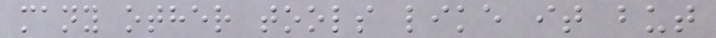many other tools like it but
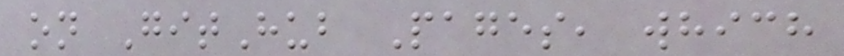on GitHub Pages, which
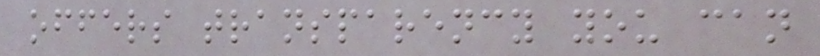offers transparency you can
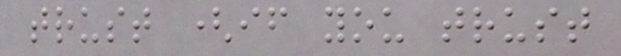trust (if you trust
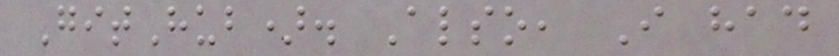GitHub). Also, I had
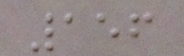156
